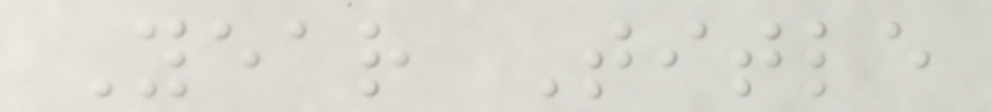Year Title
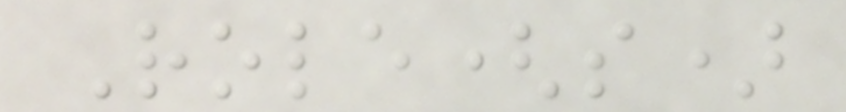Role(s)
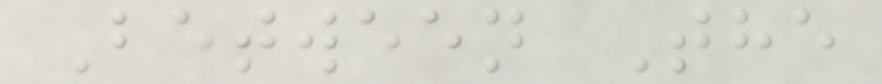Between The
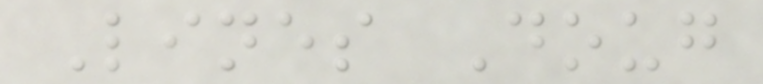Lines Doug
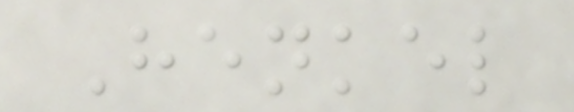Henkel
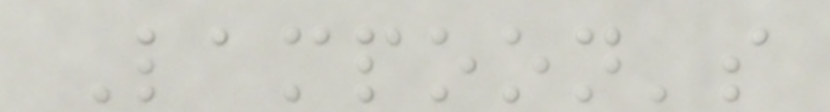Lampoon's
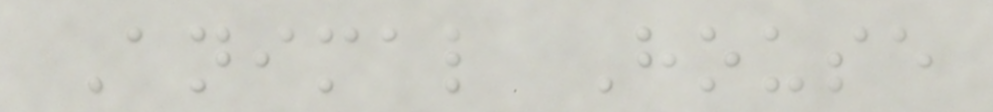Animal House
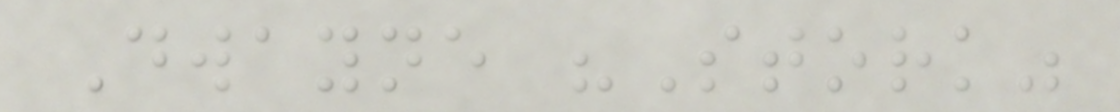Dwayne "Stork"
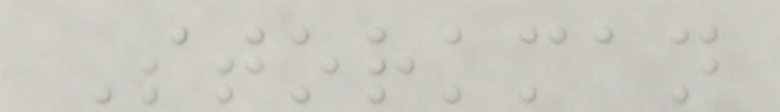Storkman
